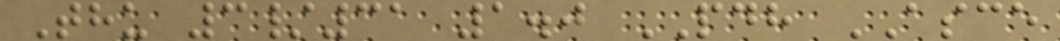Thu 3/31 1.0 PDH ASCE
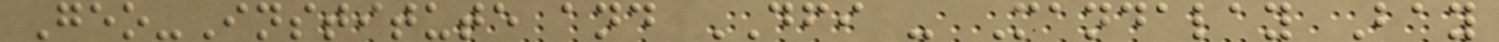Geo-Institute and DFI - Mandalay Bay
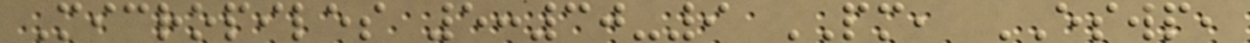Micropiles 5:30-9 PM, ESWP,
